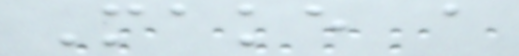Make a
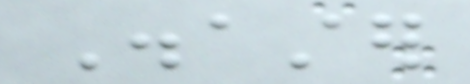Disaster
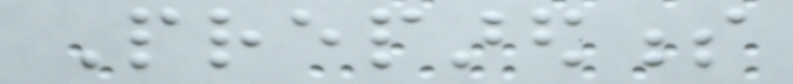Preparedness
